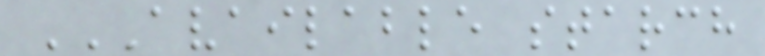AVAILABLE STARCH
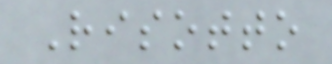Risotto
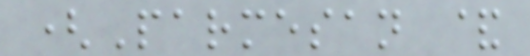(Parmesan &
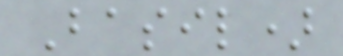Basil)
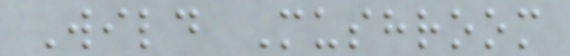Wild Mushroom
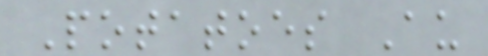Potatoes Au
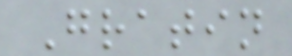Gratin
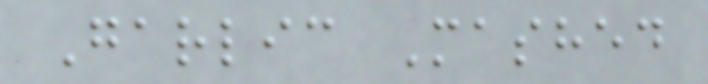Garlic Mashed
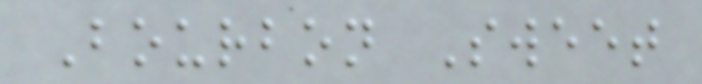Bourbon Sweet
